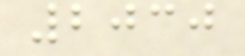2030
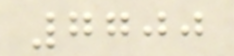7700
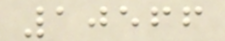10566
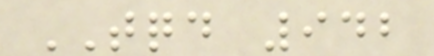TQD 942
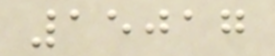15017
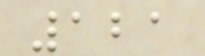121
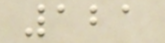121
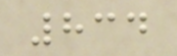834
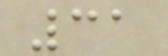31
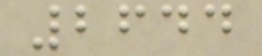2644
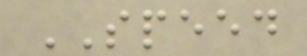SPEED
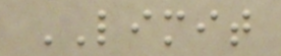LIMIT
